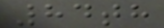84th
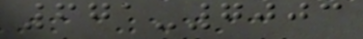671-7003
